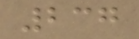237
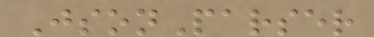JsonParser
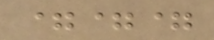===
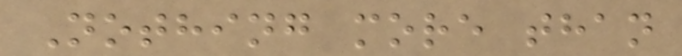Nothing more than
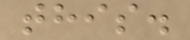this.
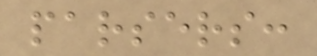parsers:
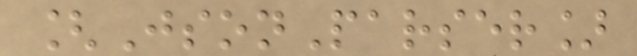[JsonParser]
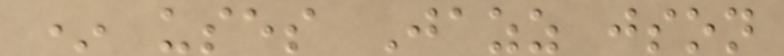* uses Jazz json
